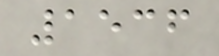1536
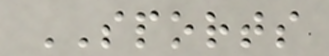SPORTS
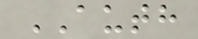AUTH
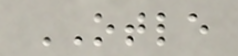OTLE
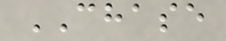CHASE
